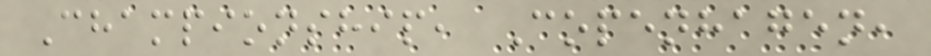Championship, Copenhagen,
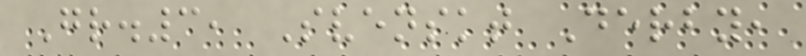Gr.3, Svenskt Derby,
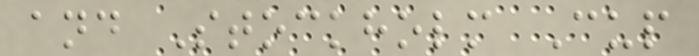and Stockholm Cup
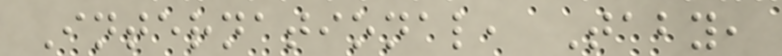International, Taby,
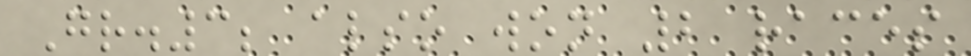Gr.3; also won 2 races
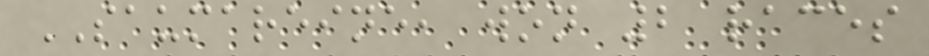SAUMAREINE, won 2 races
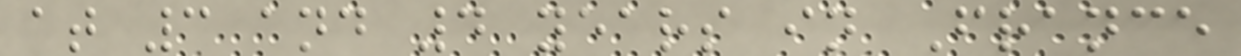at 3 and 4 years in France
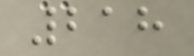218
